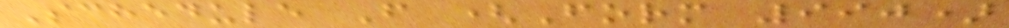Schedule F (Form 990)
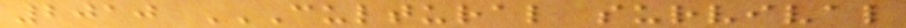2010 CULTURAL SURVIVAL
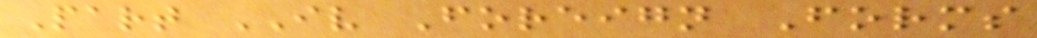Part IV Foreign Forms
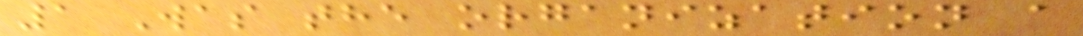1 Was the organization a
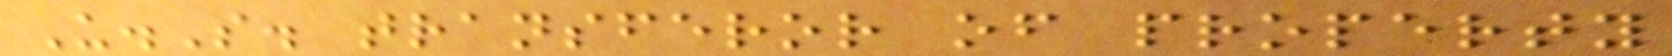U.S. transferor of property
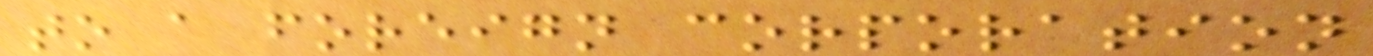to a foreign corporation
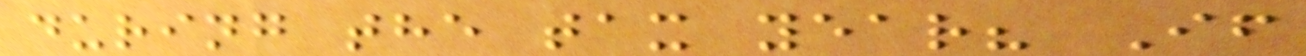during the tax year? If
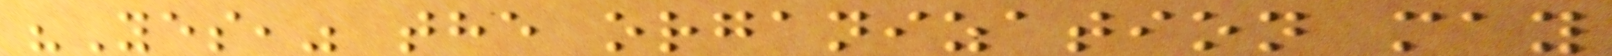"Yes," the organization may
